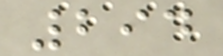294
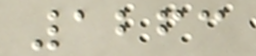1263
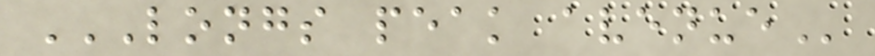LONGS PEAK AVENUE
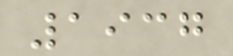1937
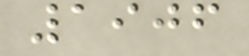1906
